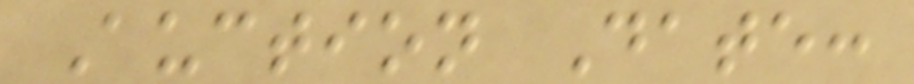Auction Date:
